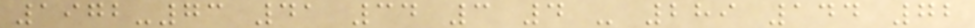1972-73 41 34 3 4 - 289 144 72
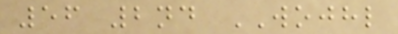56 2nd WOJHL
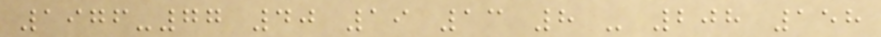1976-77 40 19 13 8 - 208 158
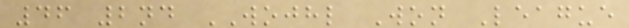46 2nd WOJHL Won League
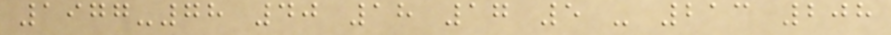1977-78 40 18 17 5 - 213 208
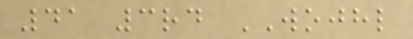41 3rd WOJHL
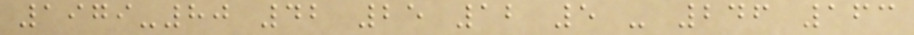1979-80 42 25 12 5 - 246 163
